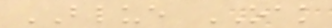BLUE OAK
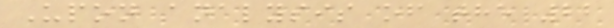Upon analysis of the 22
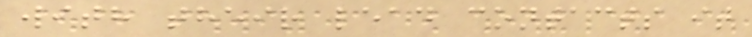with their lead contacts it
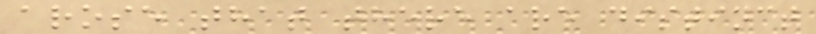arose that there are distinct
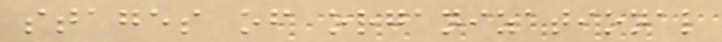stages of organizational
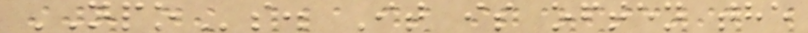NPOs. It is often the
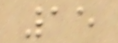15
